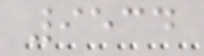9534
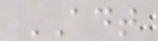ADT
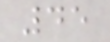45
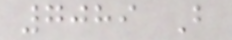7089 B
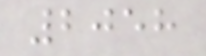2058
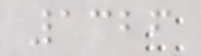1326
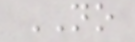NO
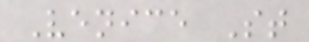Venice St
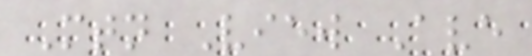Mtn View Ave
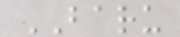BARU
